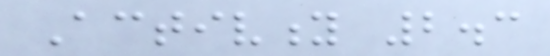Activity 2.3
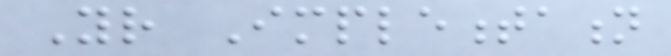Your Implementation
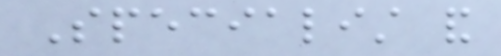Specialist and
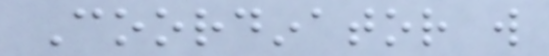Coordinator will
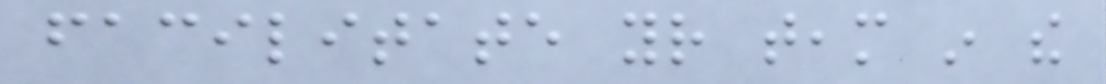facilitate your team in the
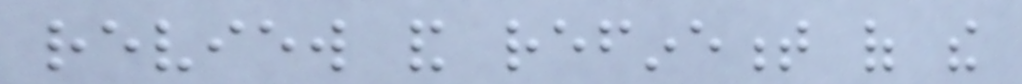review and refinement of the
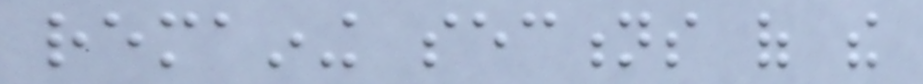remaining sections of the
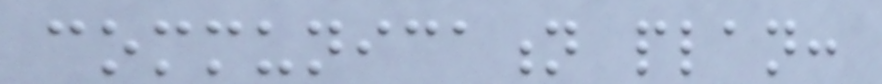communication plan:
